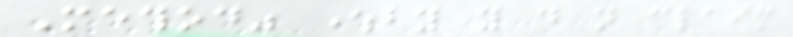Method" whereby you do not claim
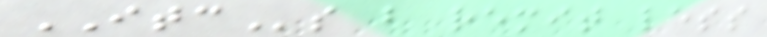ITCs but remit less
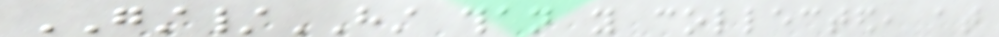GST/HST than you collected, at
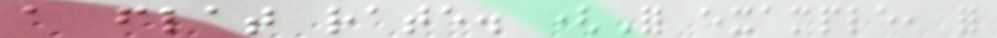a flat rate. (For example, for
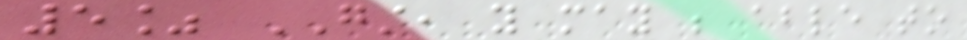5% GST, you may be able to
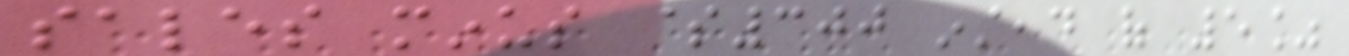sales minus $300 instead of 5%
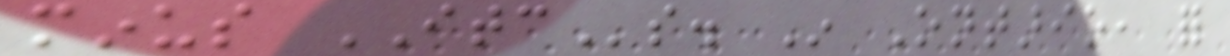minus ITCs. In Ontario, for
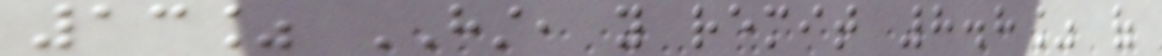13% HST, you remit 8.8% of
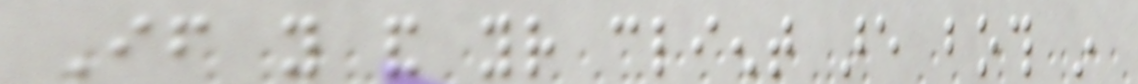If you and your client are both in
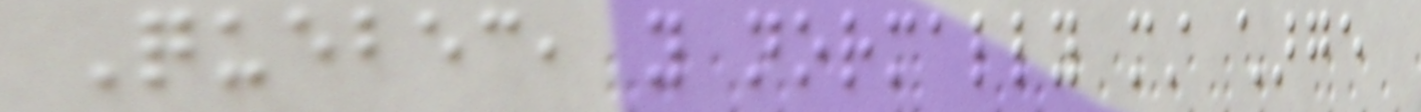Quebec, you normally must charge
